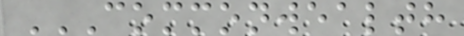COMMONWEALTH
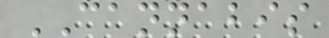CANNABIS
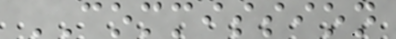COMMISSION
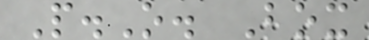P.O. Box
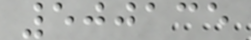500135
